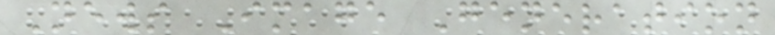News Image Generation
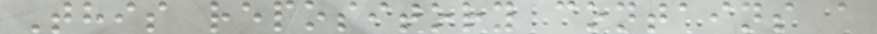This repository contains a
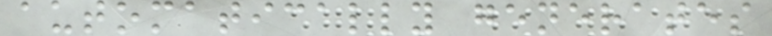automatically generates
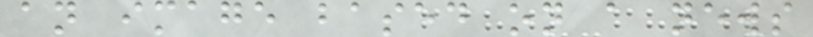an image based on a news
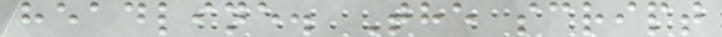headline. The script
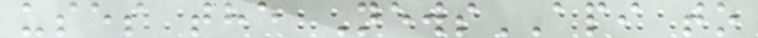uses the NewsAPI to
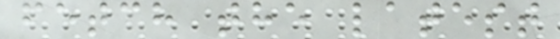fetch the latest
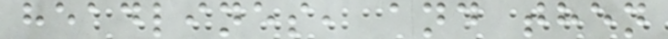headlines, and then
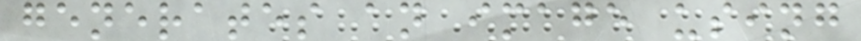generates an image using
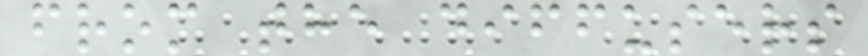from the diffusers
